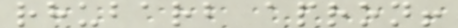rhubarb apron!
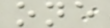one
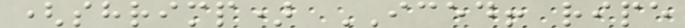(shrimp) ICED! ripe
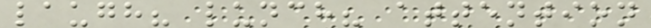laugh? lunch? attention
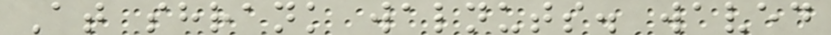At shrank walnuts. waved
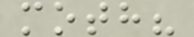moth?
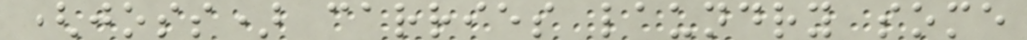(joss) carries laundry some
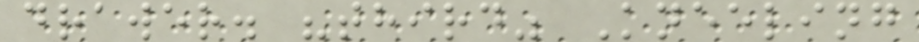drawer. "third" Kneeling
